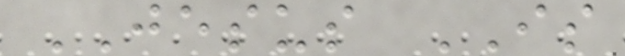JESUS IS
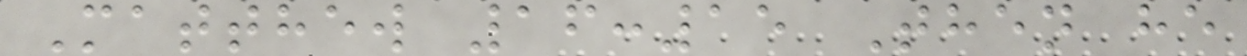Matthew 16:15 Then he
